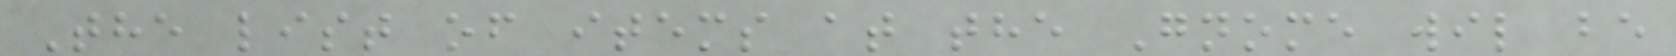The list of items at the Gnome wil be
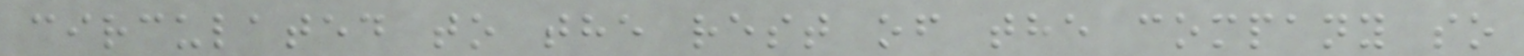circulated to the rest of the company so
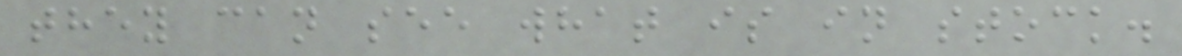they can see what is in stock.
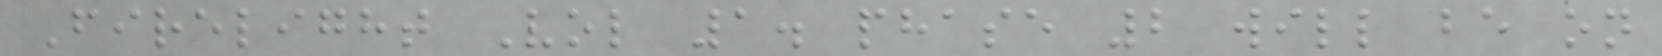Firelight Vol 1. phase 2 will be on
